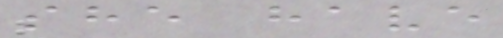she have
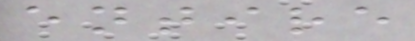entire
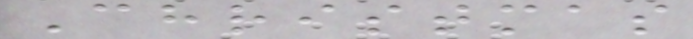Christmas
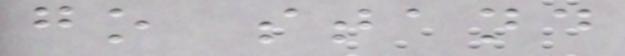go stand
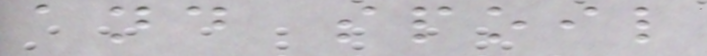and spoil
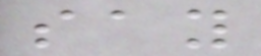say
